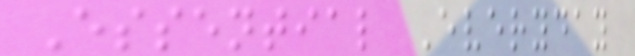Essential Everyday
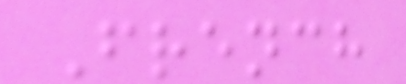French
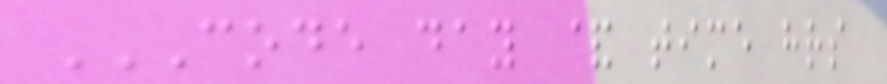CODE DAY & TIME HRS
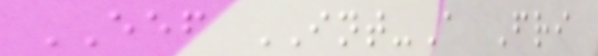EEF INT-A Fri
